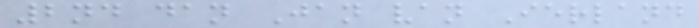2nd dan Jan van Ierland
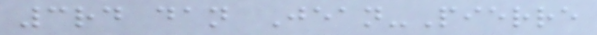3rd dan Jean-Pierre
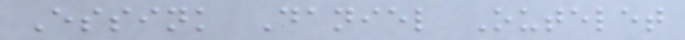Essink Daniel Outelet
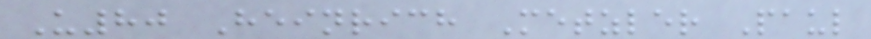U80 Heinrich Metzler Paul
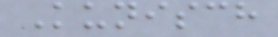Kunisch
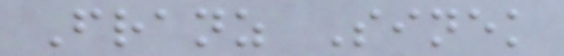Franz Sinek
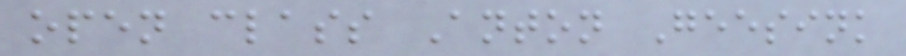open class Anton Geesink
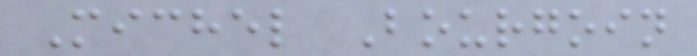Michel Bourgoin
